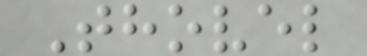Thovel
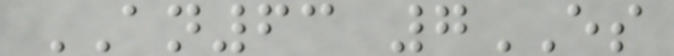AN63 7ES
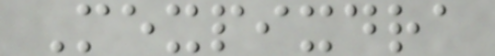Mexpixdra
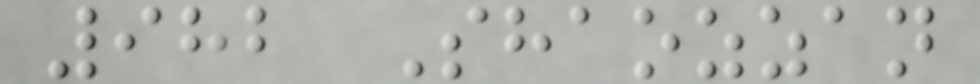982 Shaozzan
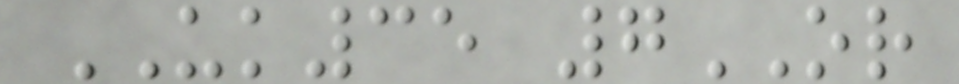UK35 7OR
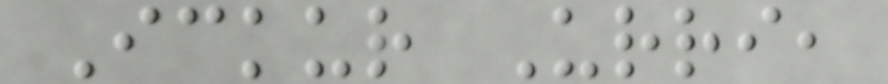Ickur Urri,
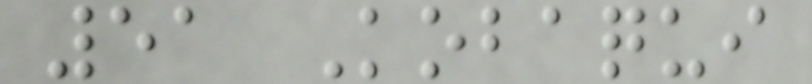51 Kobaqui
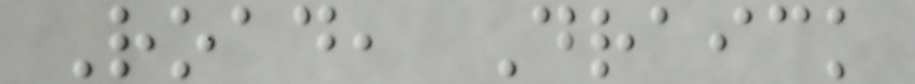Road, Draick
